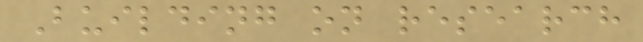Building on research
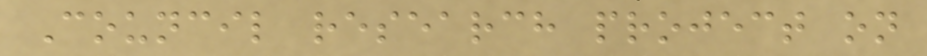Council research project on
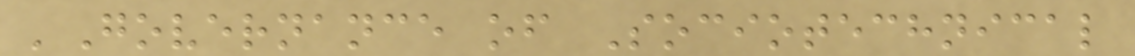'Governance of Sociotechnical
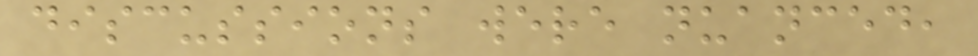discussions were nuanced,
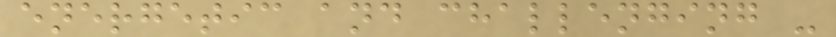energetic and challenging -
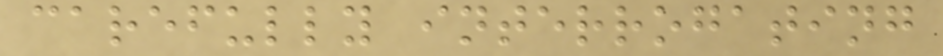carefully interrogating
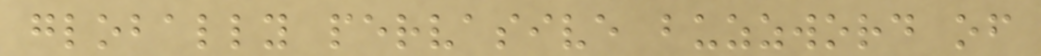globally pervasive buzzword of
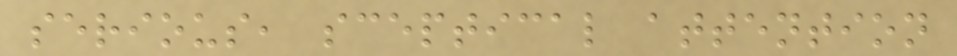serious, sceptical attention
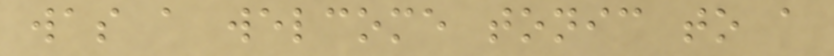was a welcome tonic to a
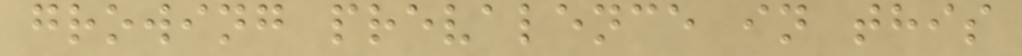growing prevalence in this
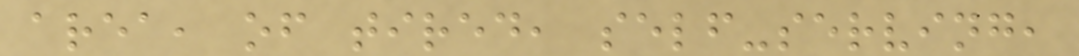area, of tired, self-serving,
